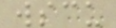wscu
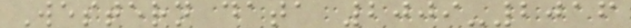Western data 2009-2016
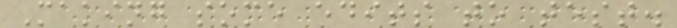Making some edits to test.
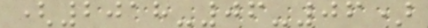(2018-06-06)
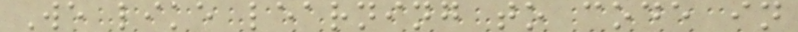We like learning to code in
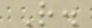R.
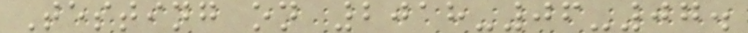Testing on 2018-06-07.
